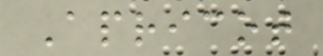Apricot
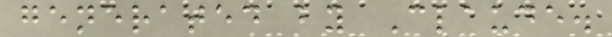generated by Claude.
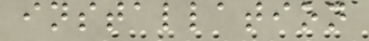installation
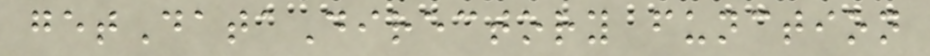getDataDirectory function
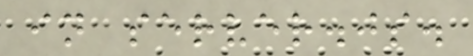in server.js.
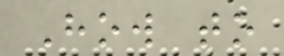How to
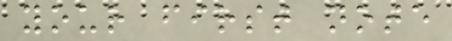your first note
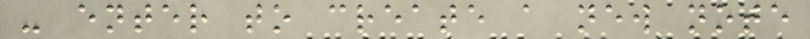- enter to create a new note
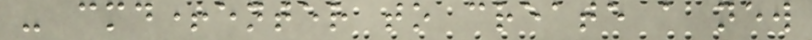- cmd+enter to create a new
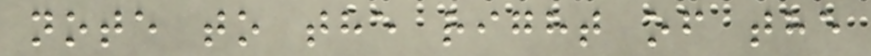note to the right of the
